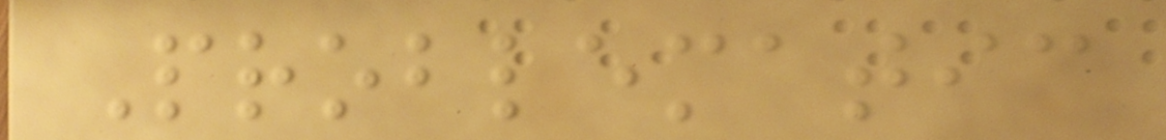Problematic
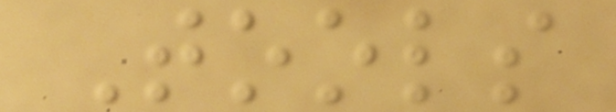Tools
